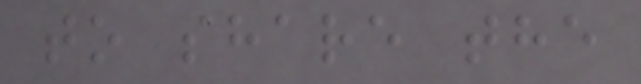to share the
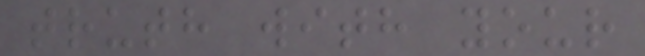truth with your
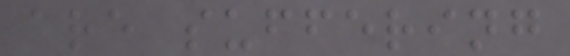are suffering
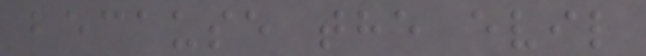because the evil
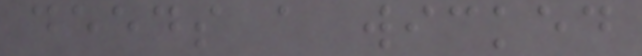deeds a wicked
